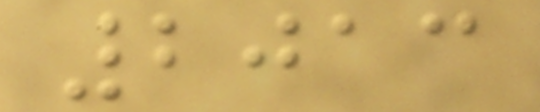2013
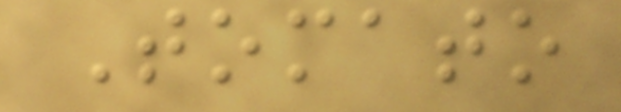Tomato
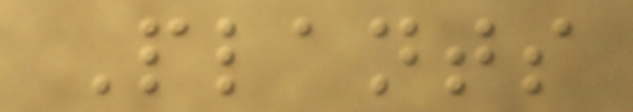Plants
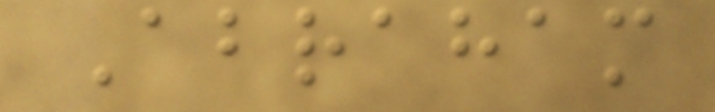Abraham
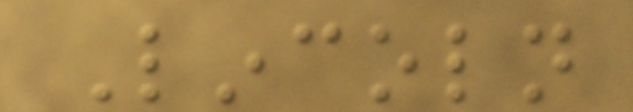Lincoln
